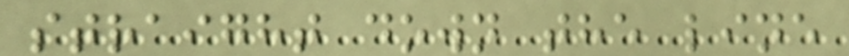straight down the line
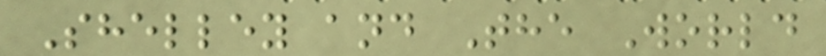Shelley and The World
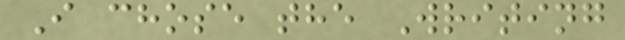I chose the Writing
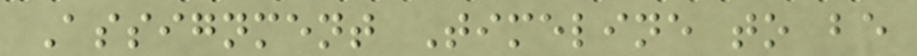Assignment Timeline to be
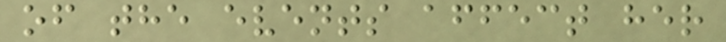of the events affect her
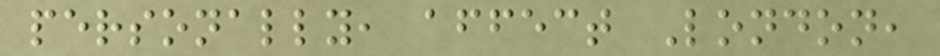personally, affect London,
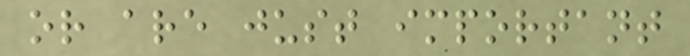or are just important
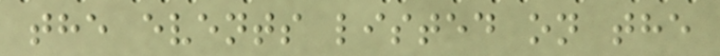the events listed on the
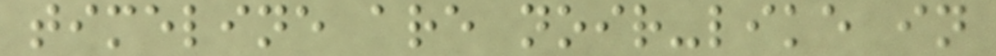timeline are noir-like in
